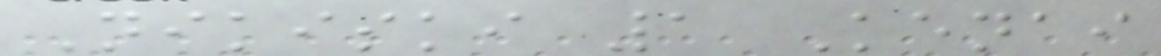Nikiski 1 Kenai
